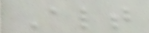Alt
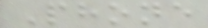Phone
